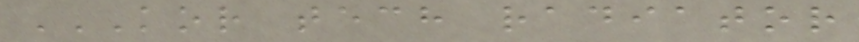KOR TECH RADIATOR
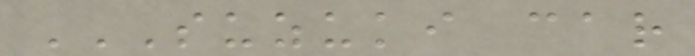SUZUKI CAR
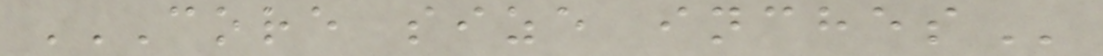CORE SIZE INCHES
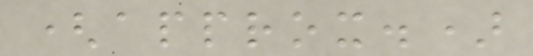(approx.)
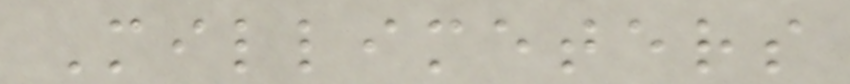Millimeters
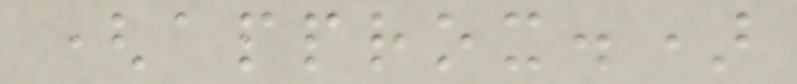(approx.)
